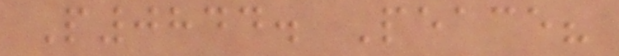P0844. Peace?
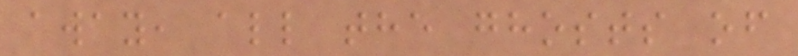away, all the ghosts of
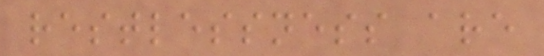restlessness are
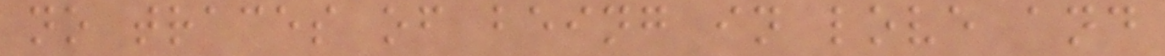no traces of being in love and
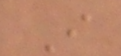I
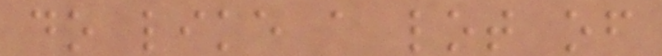do like a lot of
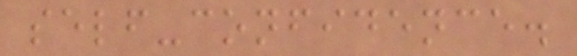self-confidence.
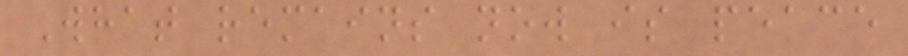What remains now is peace
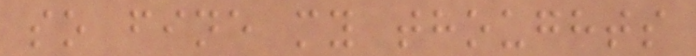so fine my thoughts
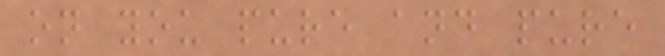on you pure and pure
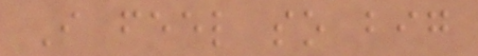I feel so big
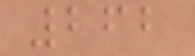262
